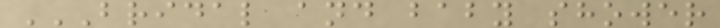BRIDAL AND BABY SHOWER
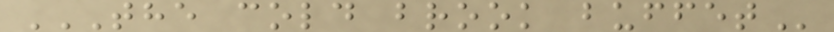THE COLD BROOK BUFFET
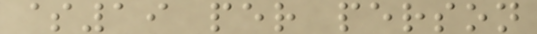$19 per person
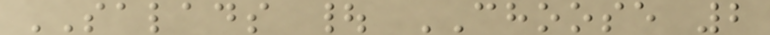SALADS | CHOOSE 2
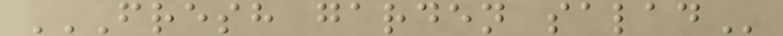FRESH GARDEN SALAD
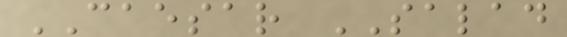CAESAR SALAD
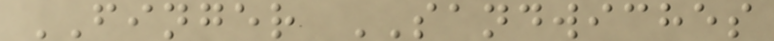FINGER SANDWICHES
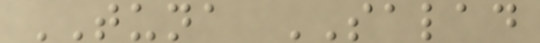TUNA SALAD
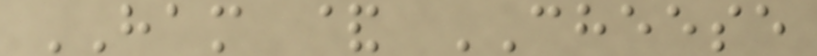HAM & CHEESE
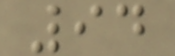94
